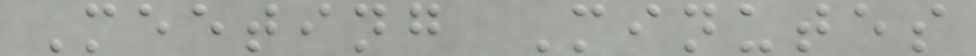Meeting Minutes
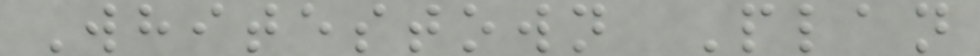Whitestown Plan
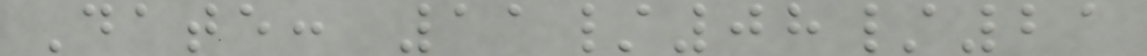Date: 11/08/21
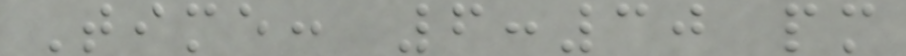Time: 6:30 pm
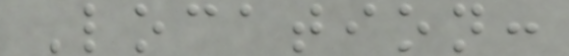Location:
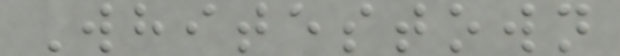Whitestown
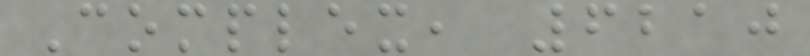Complex, 6210
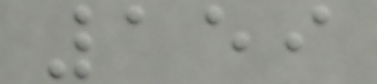159
